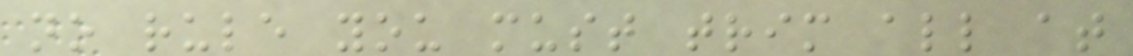no rule you must trim all at
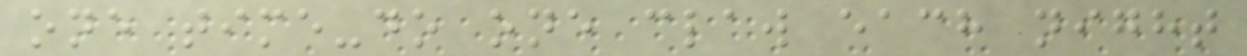one time-do one claw each night
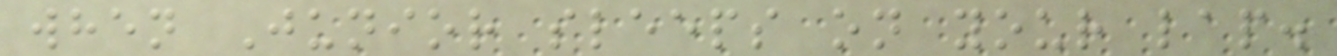when Junior sleeps on your lap.
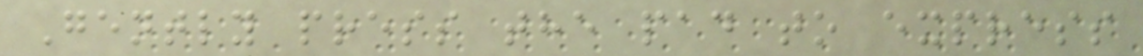Gently press the pad to express
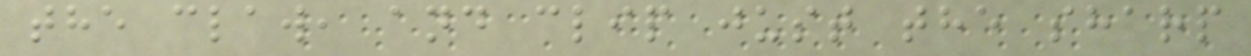the claw, and clip just the sharp
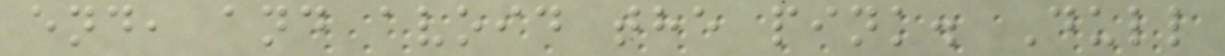end, and avoid the pink. Dull
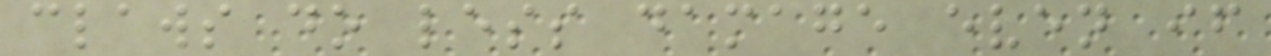claws do less damage even if
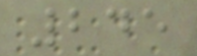245
